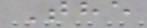The
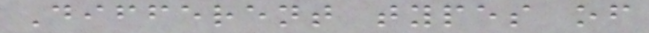Different types of
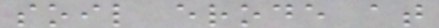soil erode at
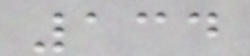134
